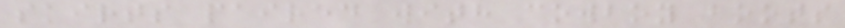skirts paired with cowboy boots
